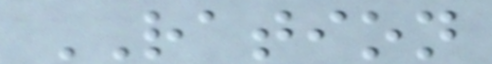RATION
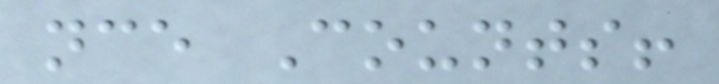nce Counts!
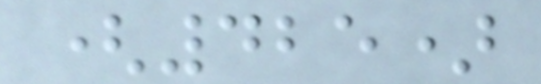(425)
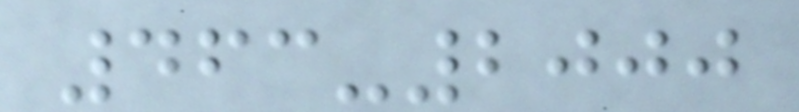463-2000
